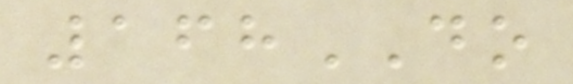168DO
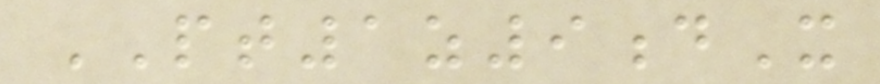PT1z9dX
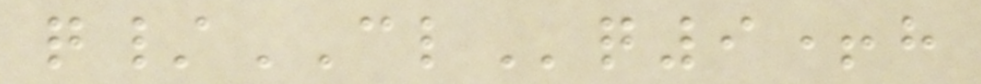q/CLq9+h
